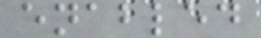enabled
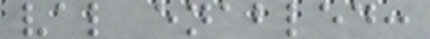val enabled:
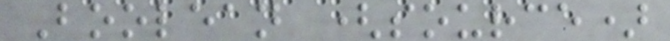Boolean (source)
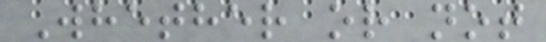Whether or not
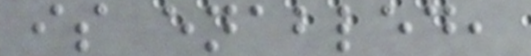is enabled,
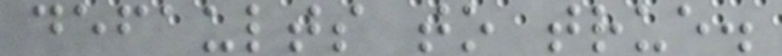defaults to true.
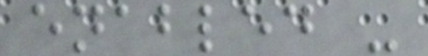enabled -
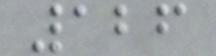126
